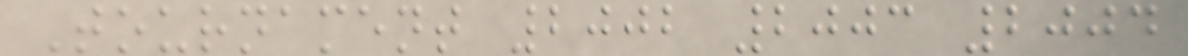Tournament 2002 2003 2004
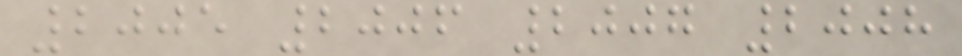2005 2006 2007 2008
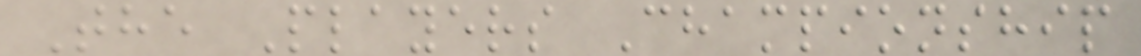The Players Championship
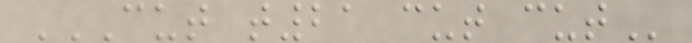CUT T21 CUT CUT
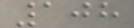108
